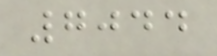7044
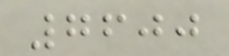7600
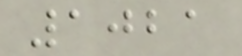1021
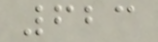623
